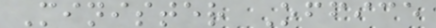Minister Office
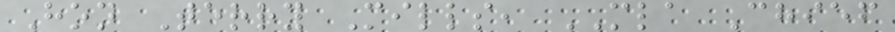Hon Terry Mills, MLA Chief
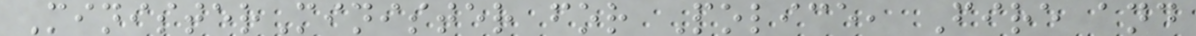MinisterMinister for Police, Fire and
